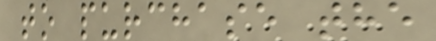to purchase the
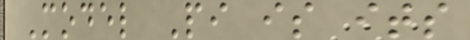Model Pi is its
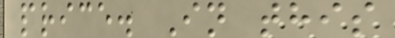price. In this
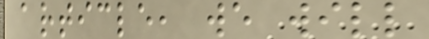article, we will
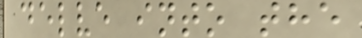delve into the
